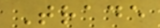Trade
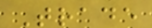Trade
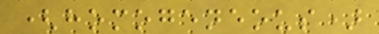(homogeneous)
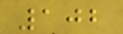102
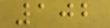102
